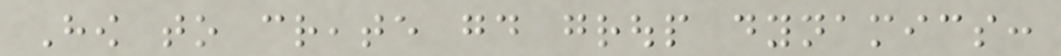How to create good group dynamics:
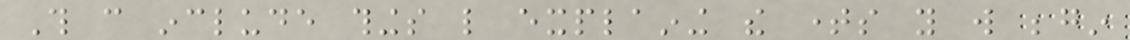This can include things like explaining the times you will begin
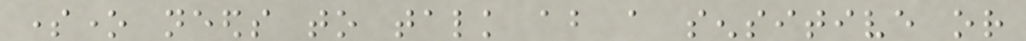someone needs to talk about a sensitive or
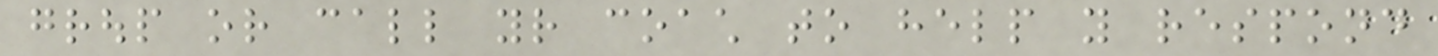group or call your coach to help you respond
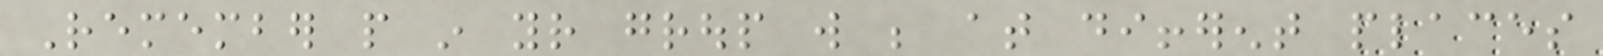Remember people in your group will be at different places
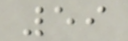59
